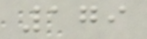179
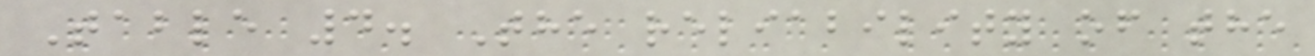Table 4. The reliability of the
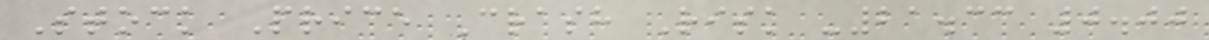Stock Price Crash Risk -21.33 0.00
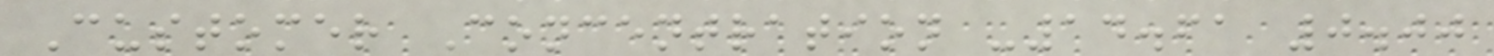Customer Concentration -14.61 0.00
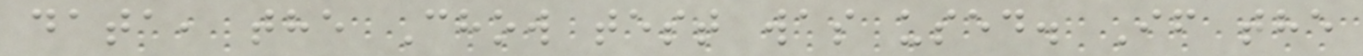data, the Chow test was used. If the
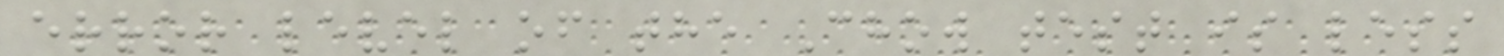error level of the Chow test is less
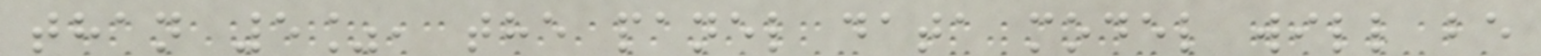than 5%, the panel data model will be
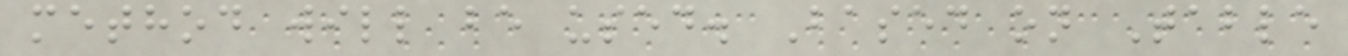method will be used. Based on Table
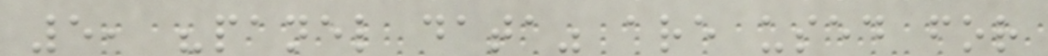5, "panel data" are used for
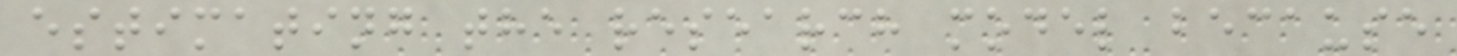estimating the research model because
